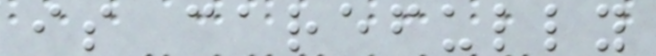is carefully
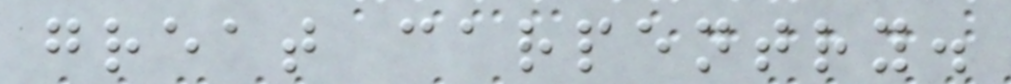great carpentry.
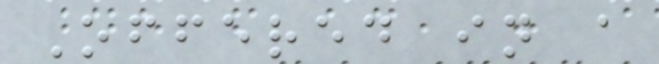Offered in a
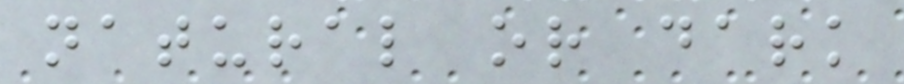natural or dark
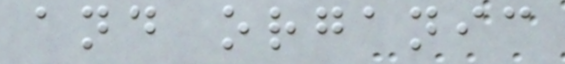and organic
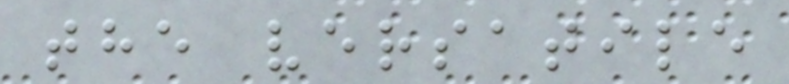the versatile
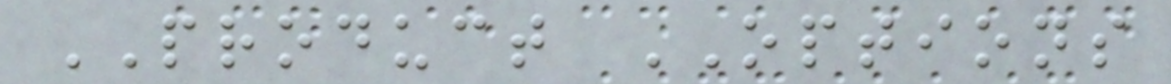PRODUCT OPTIONS
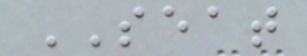SEAT
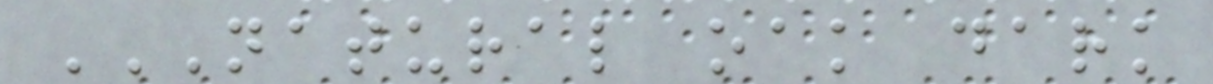NATURAL OAK DARK
